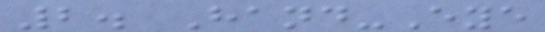2. Hand-Eye
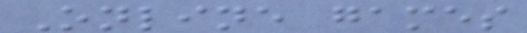Online games
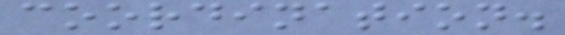coordination.
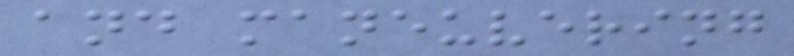and maneuvering
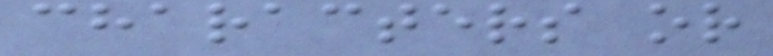characters or
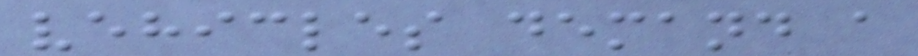vehicles demand a
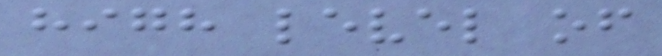high level of
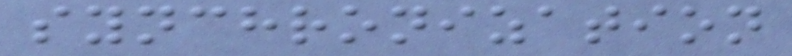synchronization
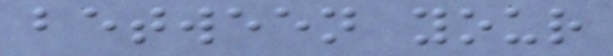between your
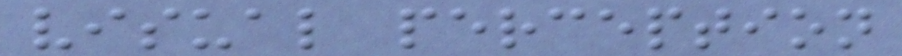visual perception
